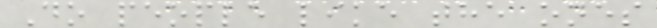Do people like the ones
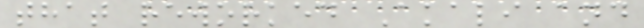that reworked Akali and
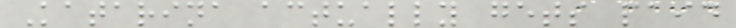Katarina actually gets paid
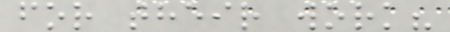for their work?
